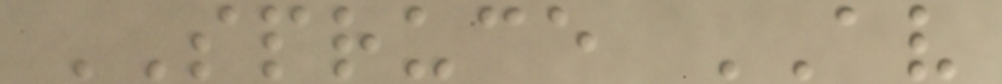SPRUCE AV
